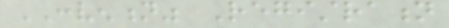CONVENTION" Registration
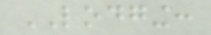LODGING:
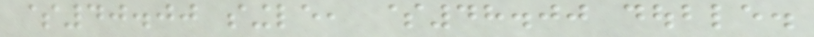$40.00 single, $48.00 double.
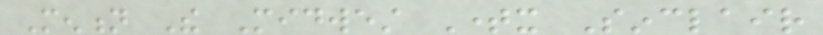Mention The Midwest Timex Sinclair
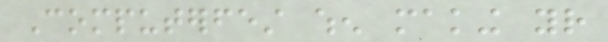Computerfest when making your
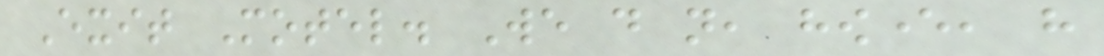Exit Motel. We do not, however, have
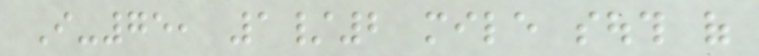I-75, 1/2 mile south of
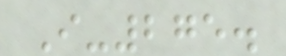I-275.
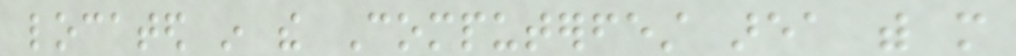located in the Computerfest area with more
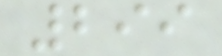299
